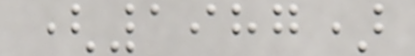(1987)
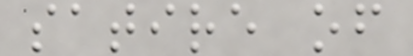satire of
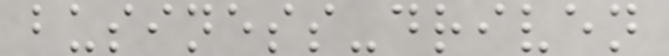business-driven
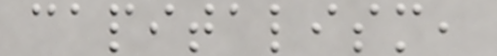capitalism,
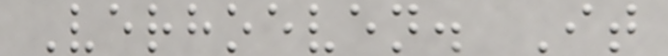Verhoeven. It
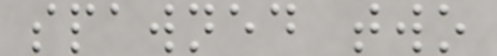spawned two
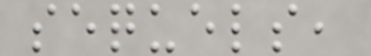sequels,
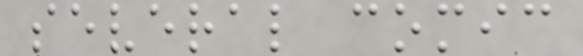several comic
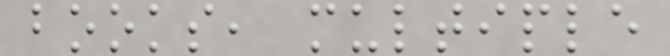books, multiple
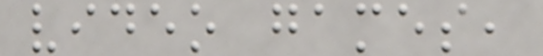video games,
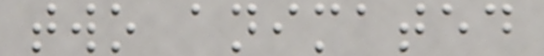two animated
